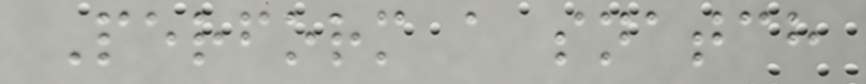Perform a snatch
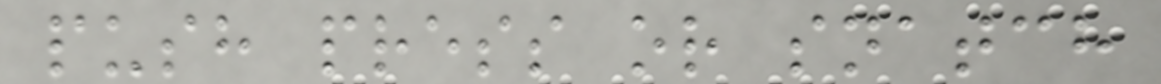push press or snatch
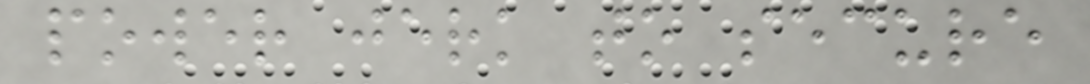power jerk to secure
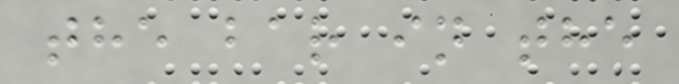the bar in the
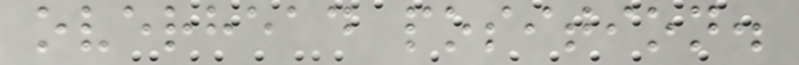overhead position.
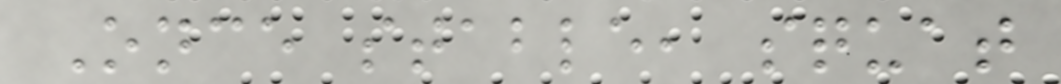Once stable, squat
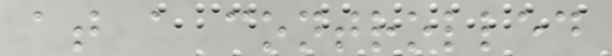at a controlled
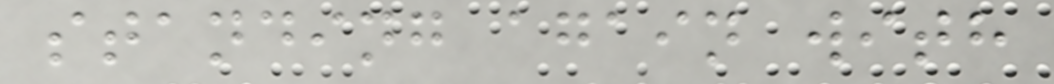standing again with
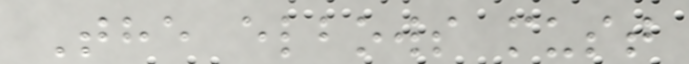The elbows must
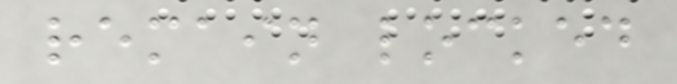remain locked
